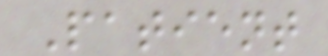Patient
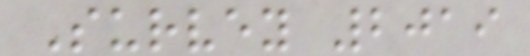Survey 2019
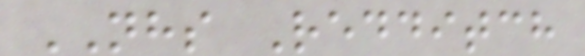NHS Redditch
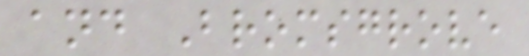and Bromsgrove
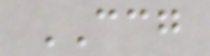CCG
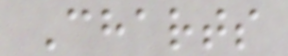Charts
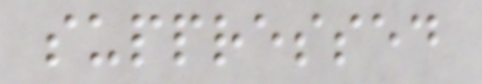suppressed
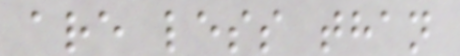are less than
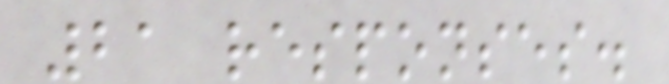21 responses.
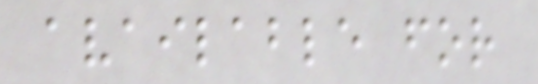available for
